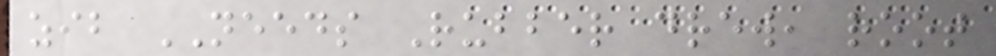zib NEEDS Rubber drew, root
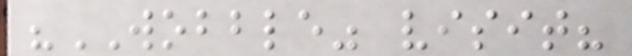"WOBBLE" visit?
